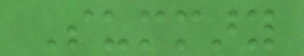Summary
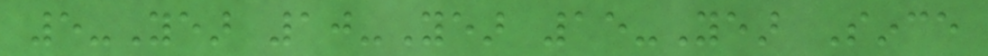5-Year 10-Year 15-Year Since
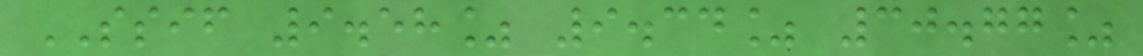SSIF 9.58% 9.34% 30.77%
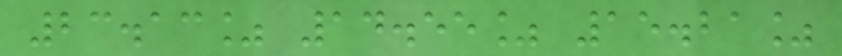23.13% 14.55% 15.21%
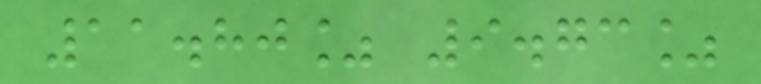11.80% 9.73%
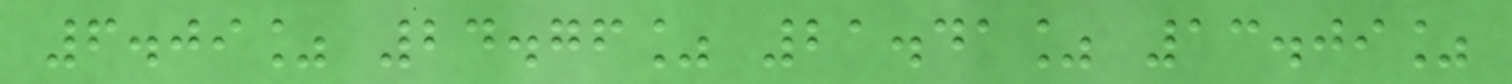6.09% 24.76% 21.41% 13.09%
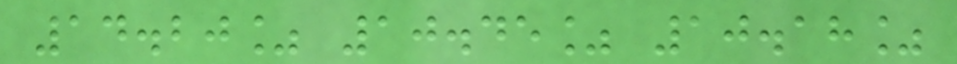14.20% 10.45% 10.18%
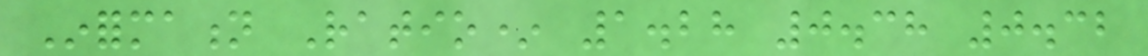Information Ratio* 1.28 0.38 0.32
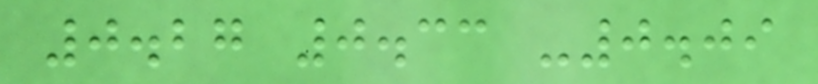0.27 0.33 -0.09
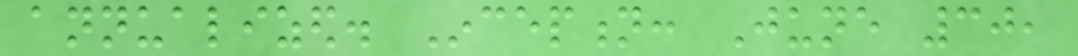annualized. Inception: June 30,
